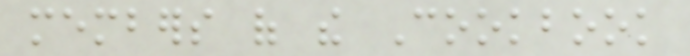members of the Cookbook
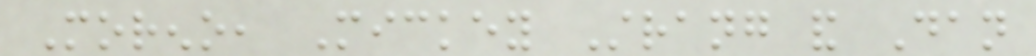Moreno, Mickey Strang and Dan
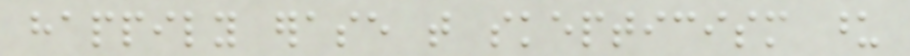happily erase that skepticism upon
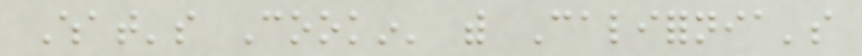What's Cookin' with California's
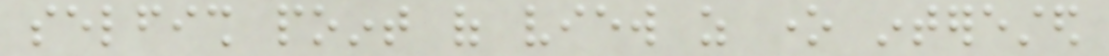selfish point of view as one interested
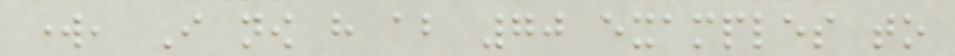work, I now have about 70 examples to
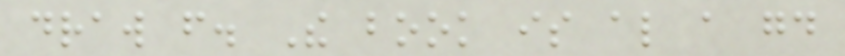draw from. The book is also a good
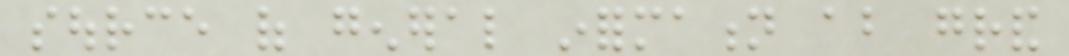source of general information about grand
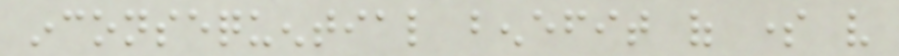inconsequential benefit of some very
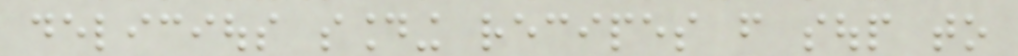delicious sounding recipes from soup to
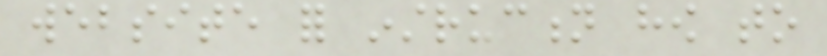website for instruction how to
